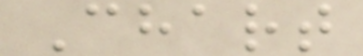Chart
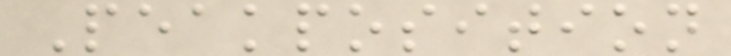Peakposition
